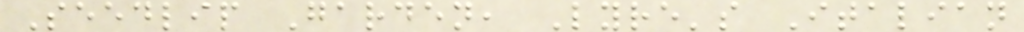Seedlip Garden, Lyre's Italian
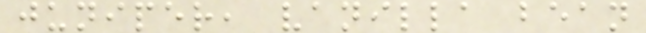juniper, vanilla bean
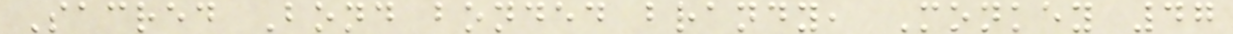Sacred Bond bonded brandy, Monkey 47
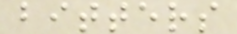bitters
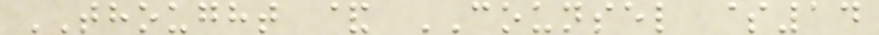THOUGHT & COUNSEL $14
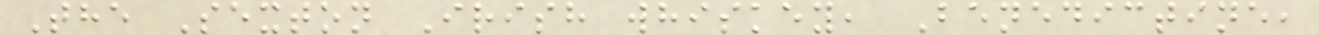The Sexton Irish whiskey, Benedictine,
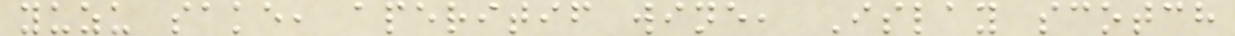yuzu sake, aperitif wine, Islay scotch
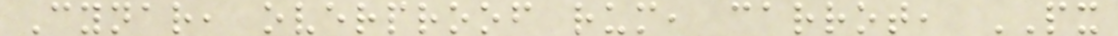Cynar, overproof rum, carrot, PX
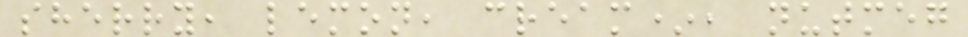sherry, lemon, cream*, nutmeg
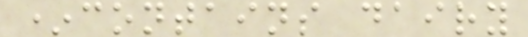*contains dairy
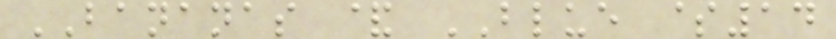BANANAS & BLUE $14
